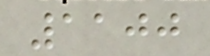1100
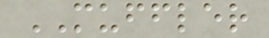MUFFLER
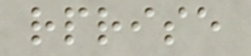rprise
